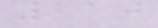210
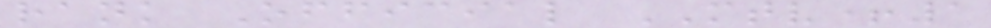rank Official MTV+1
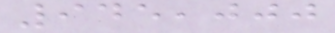945,000
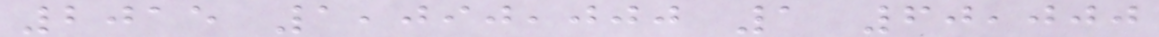2015 1,090,000 1 60,000
